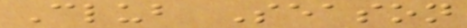Club Season
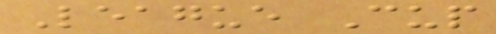League Cup
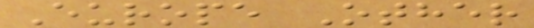Europe Other
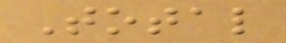Total
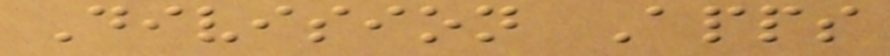Division Apps
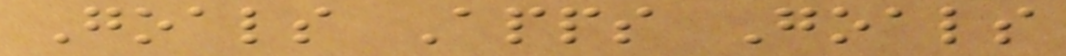Goals Apps Goals
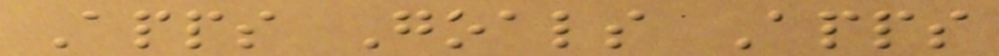Apps Goals Apps
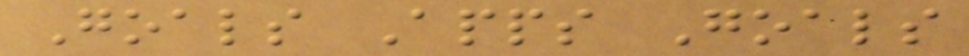Goals Apps Goals
